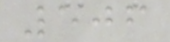506
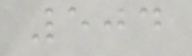504
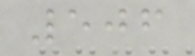506
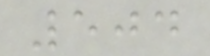504
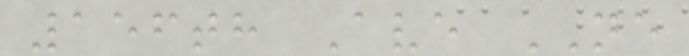156th Ave NE
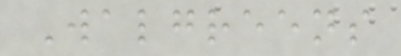Walgreens
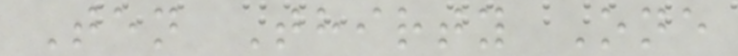Ten Thirty One
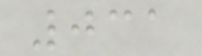031
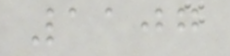1107
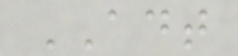ADT
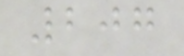207
